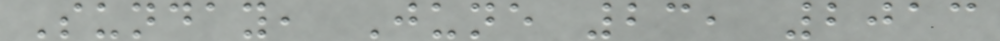Sunday, June 23, 2013
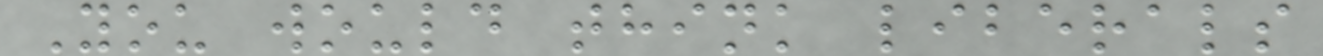You would think liberals
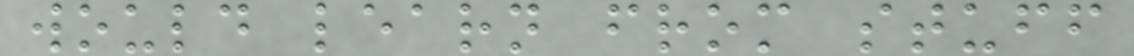would learn from stuff
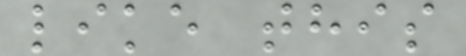like this
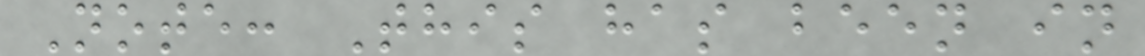Note: This has been in
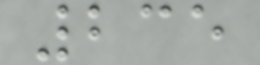235
